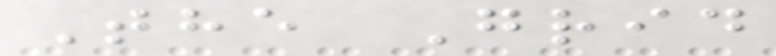The Grid
